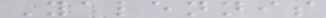Yalennis
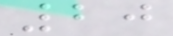20
